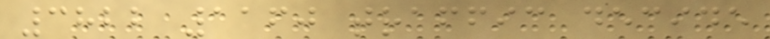3822 1160 traffic decide
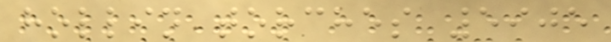hollin torches 5905
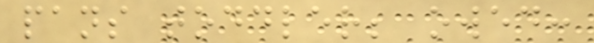pans toddler; owed:
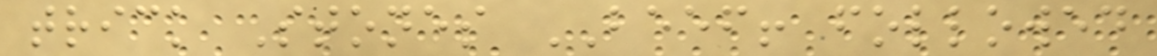trick Stones BEEF! followed
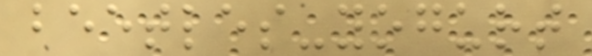beetles-yogurt
